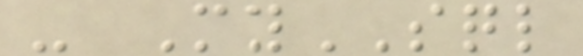- MySQL
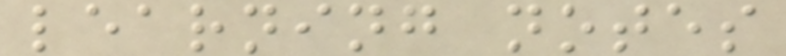learning notes
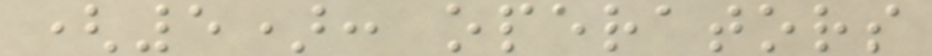(5): operators
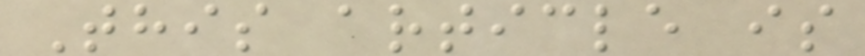This article is
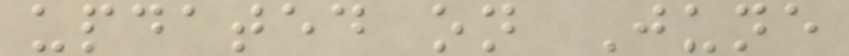updated on June
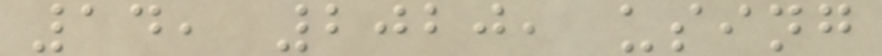14, 2020, using
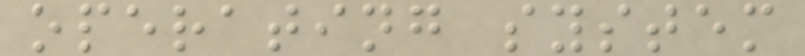operating system
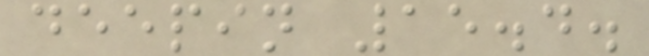deepin 15.4.
